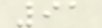91
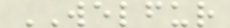WELFUR
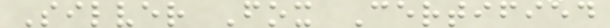Silver Fox Certified
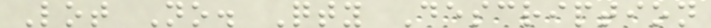Lot No. Qty Description
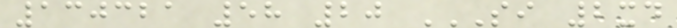130321 58 20 SI 2XD
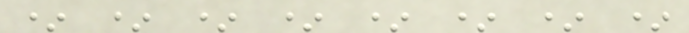* * * * * * * *
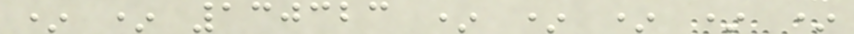* * 130323 * * * * *
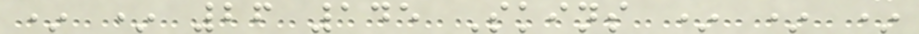* * 26 145 Skins * * *
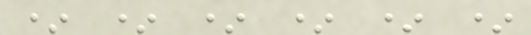* * * * * *
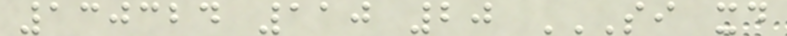130324 110 20 SI XD
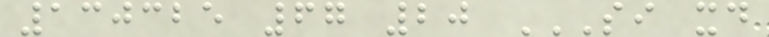130325 67 20 SI XD
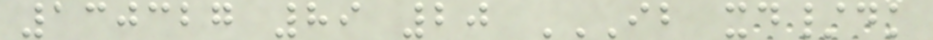130327 89 20 IB XD/DK
